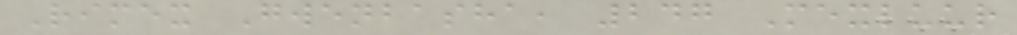Rimex Gwenbasha, 247 Mexluur
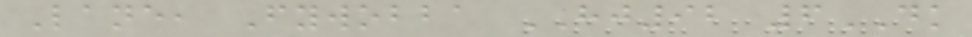Lane, Fywobba HJ92 6DK
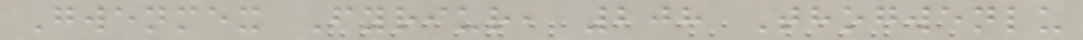Gwenmex Fyriur, 208 Thogwenlu
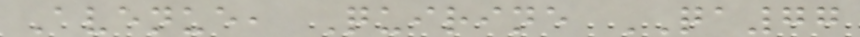Avenue, Quirine QA77
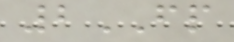2FP
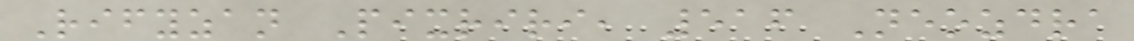Rifyzan Pixriri, 516 Neozdra
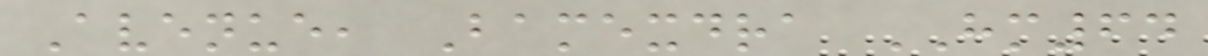Avenue, Bamexdra HM64
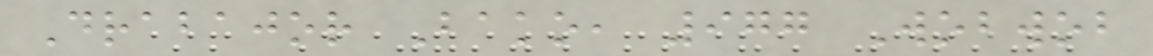Drabajor Bako, 977 Wobwob
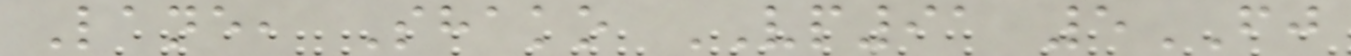Lane, Shako VP91 5FJ
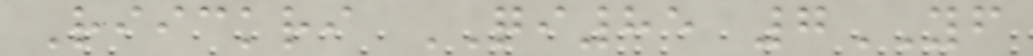Riickri QI85 7YF
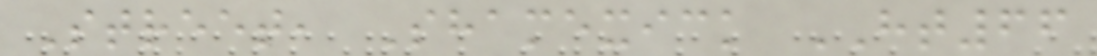Street, Shamexick HT66
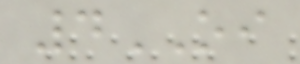4OI
